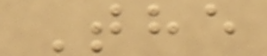The
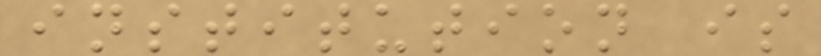institution is
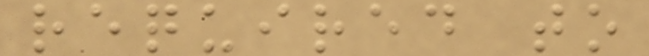required to
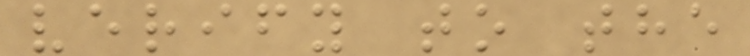verify to the
